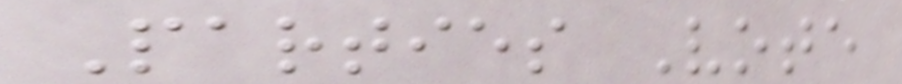Parties Vote
